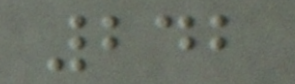242
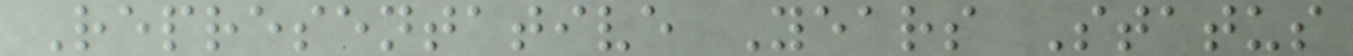Representative Years Status
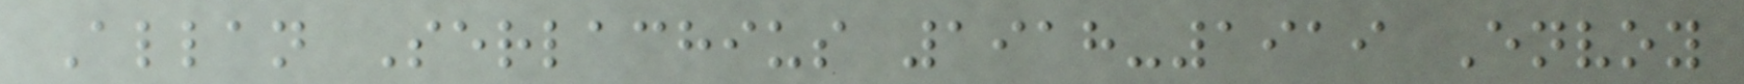Allan Serlachius 1918-1919 Envoy
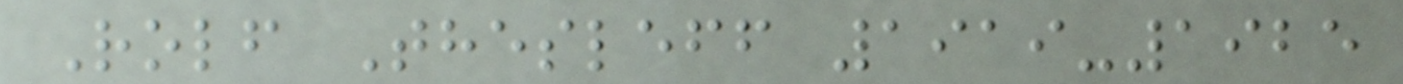Rolf Thesleff 1919-1925
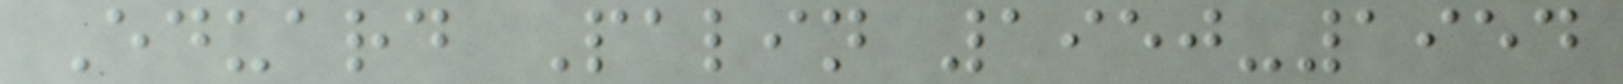Eduard Palin 1950-1954
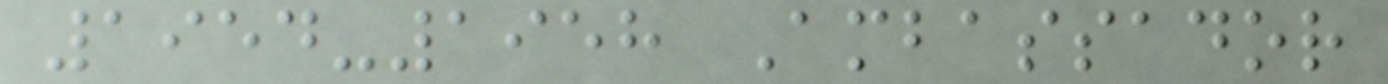1954-1958 Ambassador
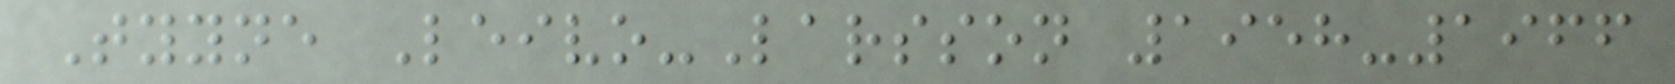Tyyne Leivo-Larsson 1958-1966
